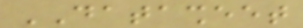DATASHEET
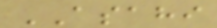ASAHI
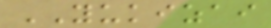YUKIZAI
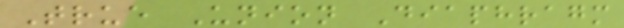True Union Diaphragm
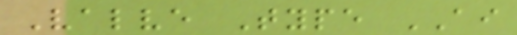Valve Type AI
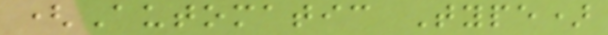(Automatic Type)
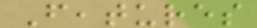Features
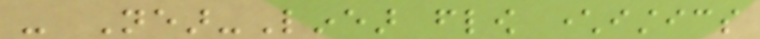- Near-Linear flow characteristics
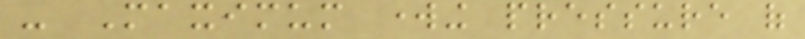- Maximum working pressure of
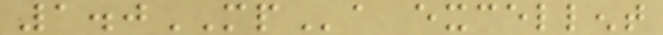1.0MPa excellent
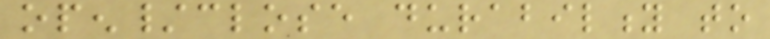open/close durability to
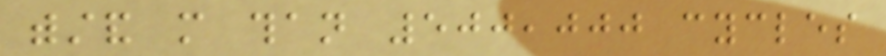withstand more than 500,000 cycles
